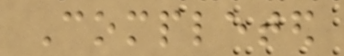Completed
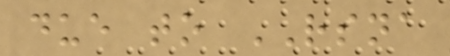due to RSNA
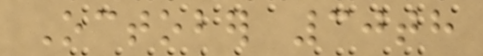October 30th
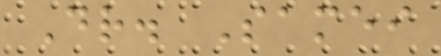Dr. Samei
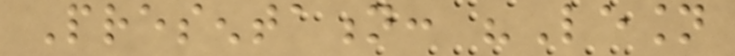Presentation: "Lesion
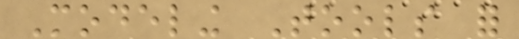Modeling Tools for
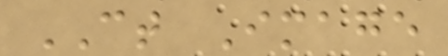CT Image
